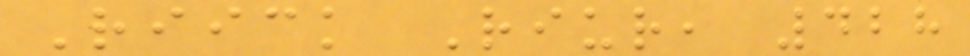Riick Riur, 428
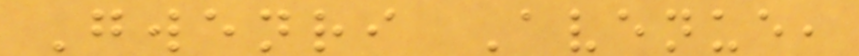Gwenri Avenue,
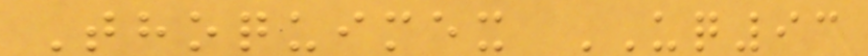Thoquimex UQ93
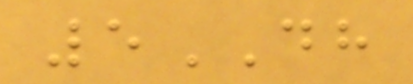5DH
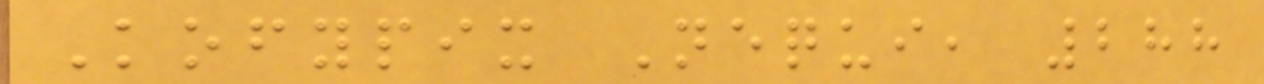Kofypix Nequi, 288
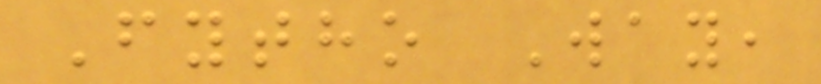Fytho Way,
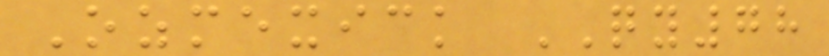Ozmexick QY78
